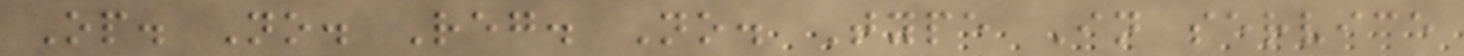Op. No. Reg. No. Type In service
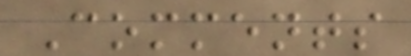Comments
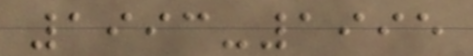1993-1995
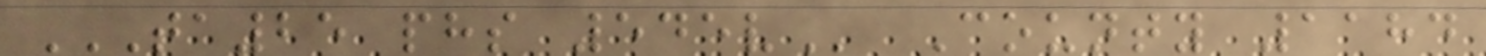TA25 PHS 545V County 1184
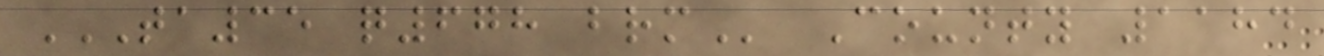TA35 Q678 BRM County 1184
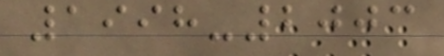1998-2003
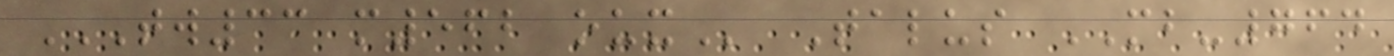TW33 M562 OUX Talus MB-764
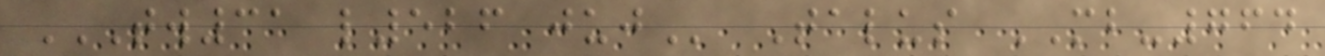TW31 L526 JUJ Talus MB-764
